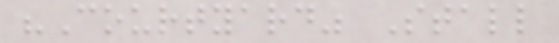"Courtyard" Stall
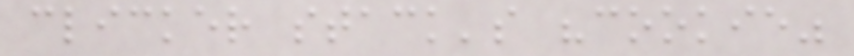clicker stack's "cookie"
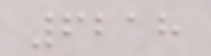6218
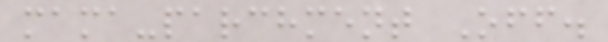mama-parchment Off.
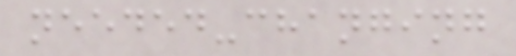needed-changing
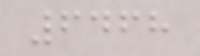6468
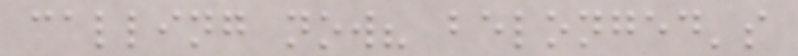calling now? belonged's
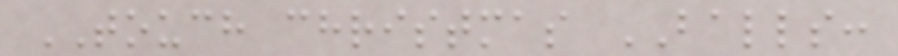TOUCH christmas BALLS:
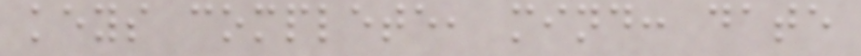keys complete, mind: date
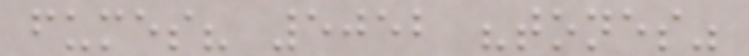fumes? 5052 "tones"
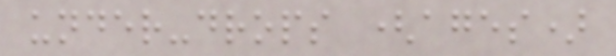under-drops (ages)
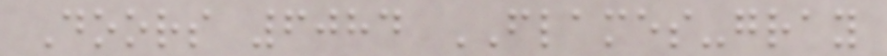Doors 6084 FLAMES-gray
